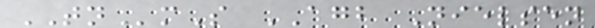TNmS AGB Nielsen
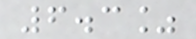6.3%
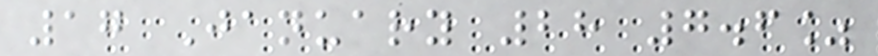17 January 28 7.6%
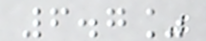6.7%
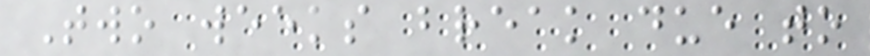Two weeks break due to
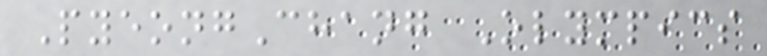PyeongChang Olympics
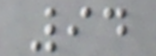94
